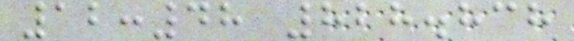12:48 828.838
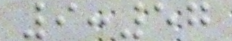9:57
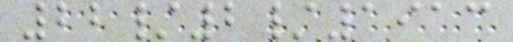22/2/1913
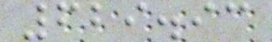629.93
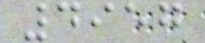4957
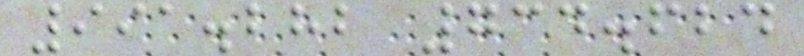991.282 734.624
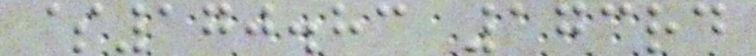$170.83 173rd
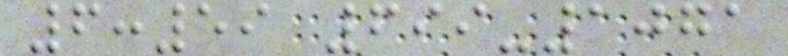6:59 699-1071
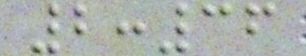2:36
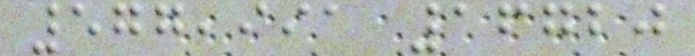577,991 16720
